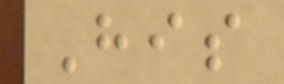His
